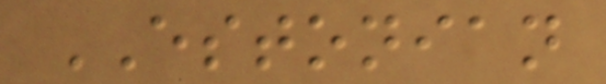ESTONIAN
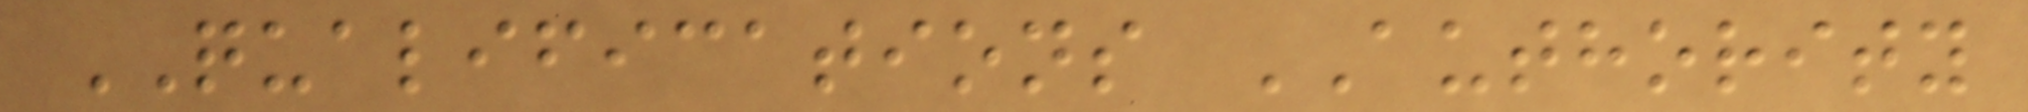QUALIFICATIONS AUTHORITY
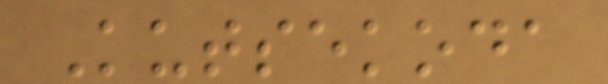Kutsekoda
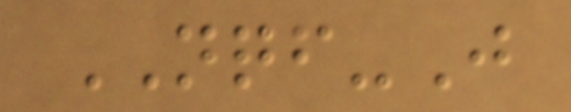NQF-J
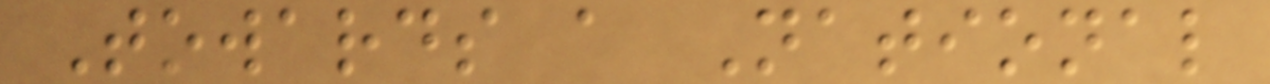Towards a National
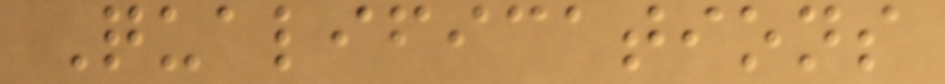Qualifications
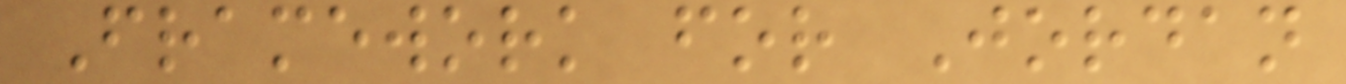Framework for Jordan
